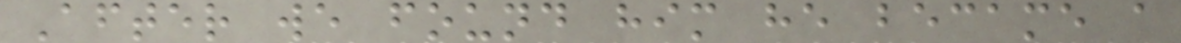After we found him he became a
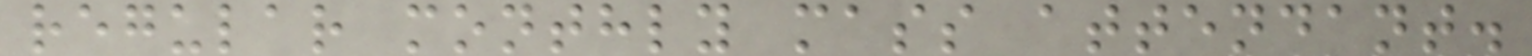regular monthly mass attendant.
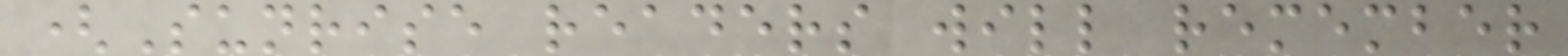(Sunrise readers will remember
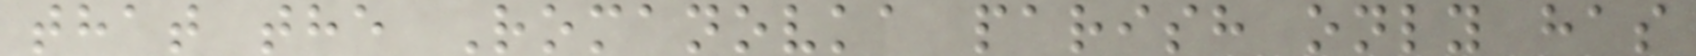that the Romanovka parish only has
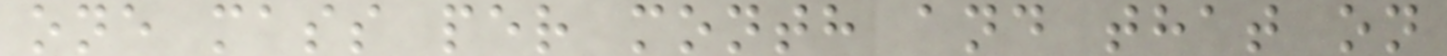one mass per month and that on
